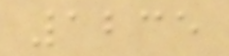1235
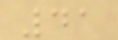41
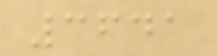3641
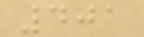401
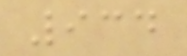934
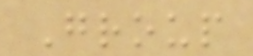Group
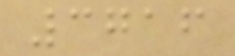3716
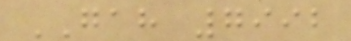GAH 7992
